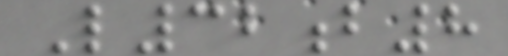L32b8
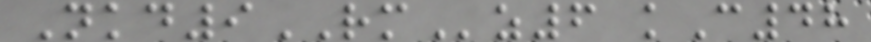Nkd9RMz6 kC48
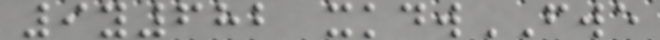9y682 xkdwFWE
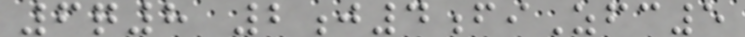6q8 2j4fiZfc5
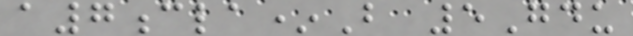a7cla*B 5Gdu
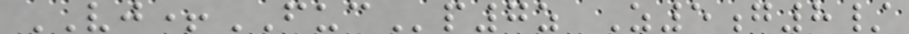VJ+FUCp7z Z5g8/
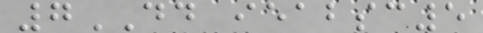7DD ieabsc5
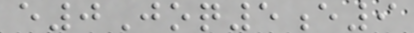e0Joq5e9
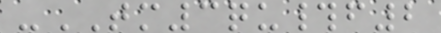-TM3qu#f2
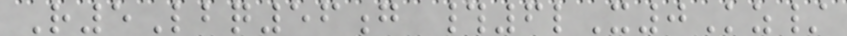R5Lbq56g #6lX0Kz/
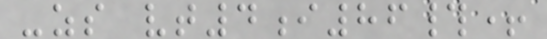-zs vt4i86#+
